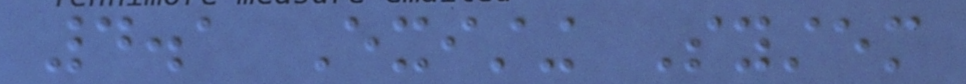4.1 Existing System
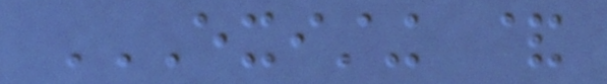EXISTING &
